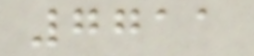7711
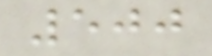500
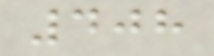408
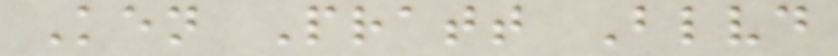Ken Pratt Blvd
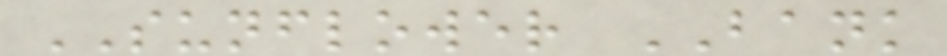SUNFLOWER BANK
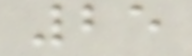25
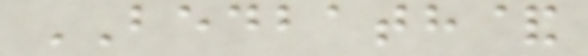BEDBATH&
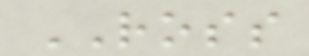ROSS
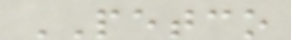PETCO
